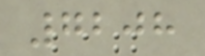7208
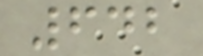642
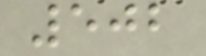502
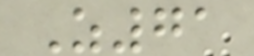Z71
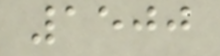1500
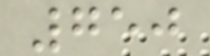750
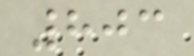803
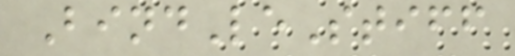BindLeStiff
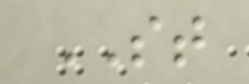ST
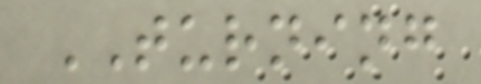TURNING
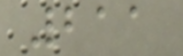211
